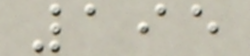195
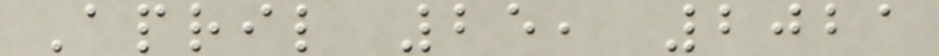April 25, 2021
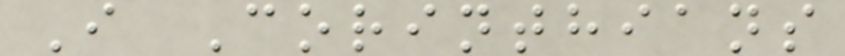I Corinthians
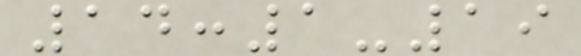14:1-19
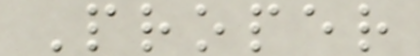Proper
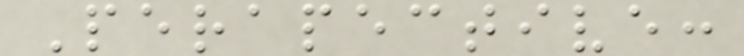Perapective:
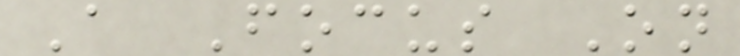A Focus On
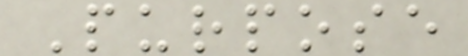Purpose
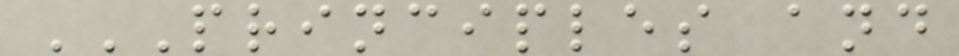PRINCIPLES AND
